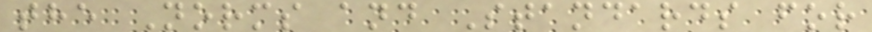the Norms and Standards for
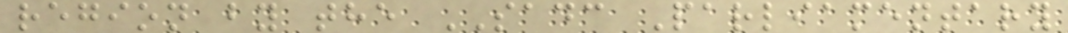region by the SADC Parliamentary
